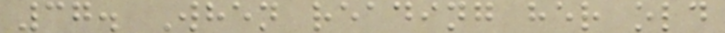37. When reading her old
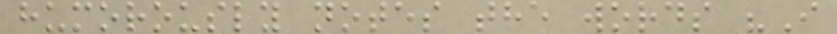humorously notes the words "I
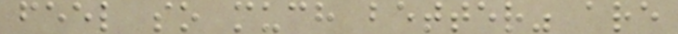feel so much better" are
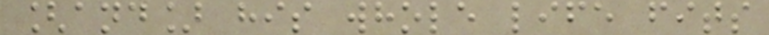[and] his whole life fits
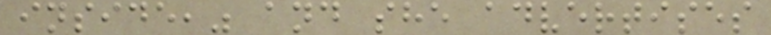inside," and she advertises
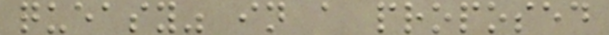queasy" in a proposed
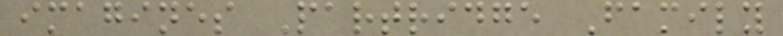imagines Partridge Family
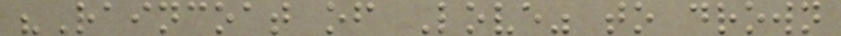"Raincoat of Love" to drown
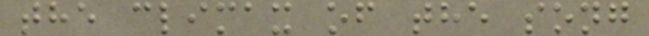the climax of the song
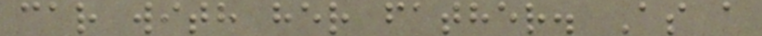car with her father. As a
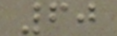60
